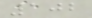102
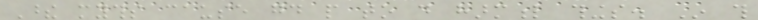These myths cause good people to do harmful things. In this
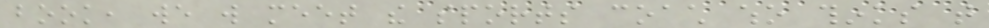book, we will meet the sports coach who thinks that
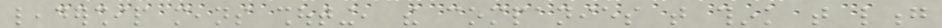leadership means shouting, the companies that think that long
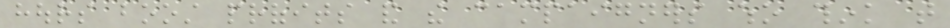hours boost profits and the campaigners who think that
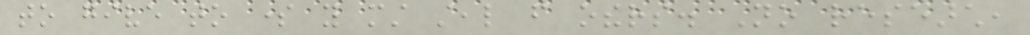to give to some you must steal from others. No research,
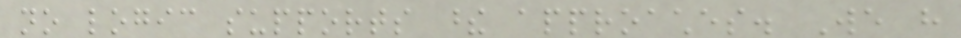no logic supports these approaches. We have
